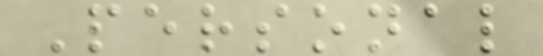Personal
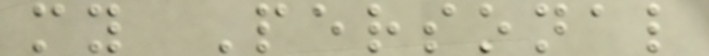my Personal
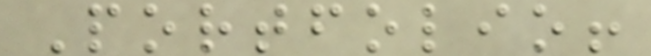Portfolio!
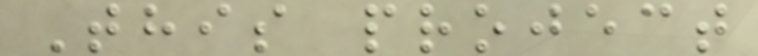This project
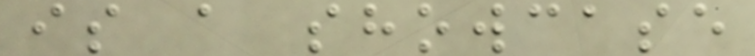is a showcase
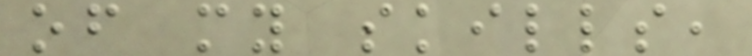of my skills,
